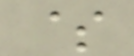$
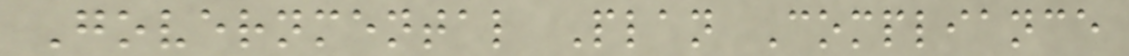Governmental Plan Compliance
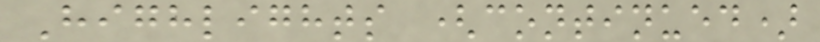Highlights (continued)
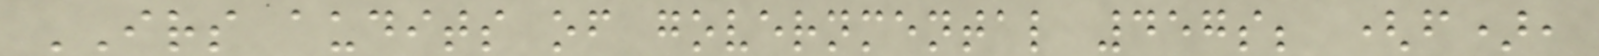IRS audits of governmental 457s; (f),
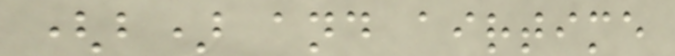(b) and airtime
